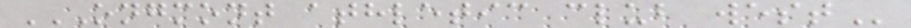ONGMONT ATHLETIC CLUB WEST
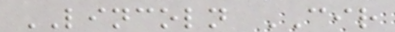LINCOLN CIR
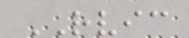RVIC
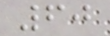60
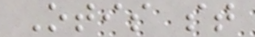Otis st
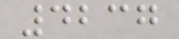4237
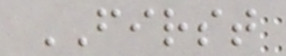FIRST
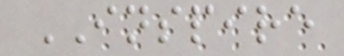INSPIRE
